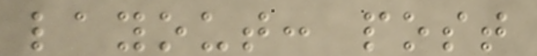layout: post
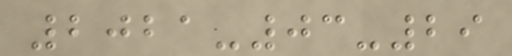2021-03-29
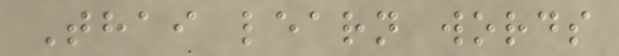Thai learn words
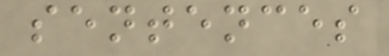sentences
